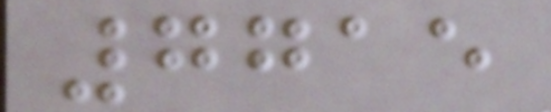7715
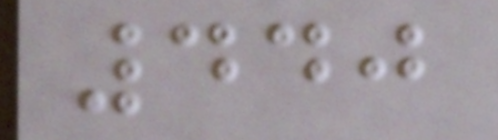440
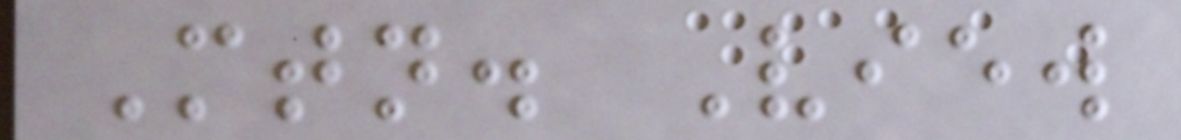Mtn. View
